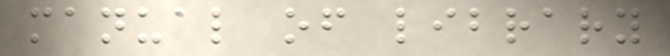manual of library
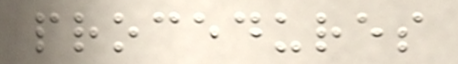procedures
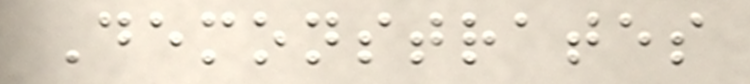Demonstrates
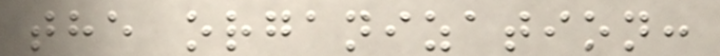the organization:
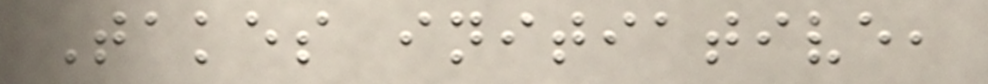Takes initiative,
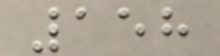158
